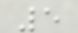5
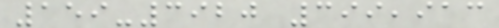159-3920 399,913
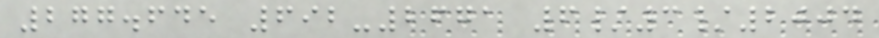277.645 692-2671 6/3/2004
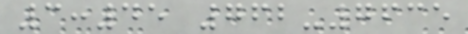3:45 762-7635
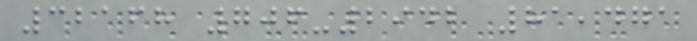32168 706-2942 81,471
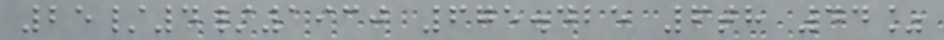25/4/1930 675.425 6th 44%
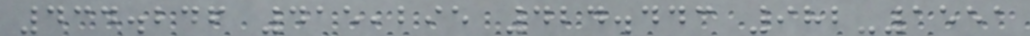434.246 415,295 424.443 982-1551
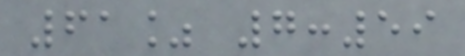61% 7:59
